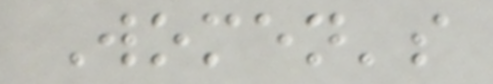Women's
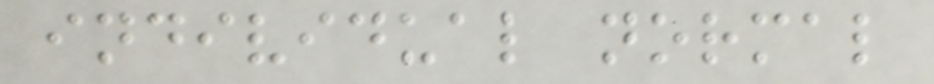individual normal
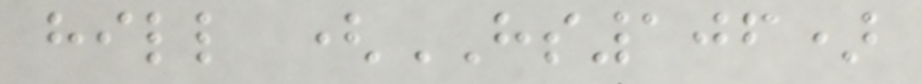hill (HS106)
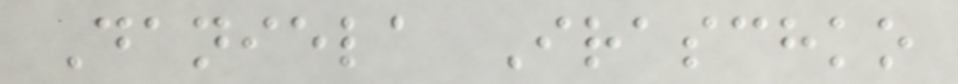Daniela Iraschko
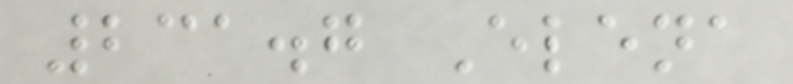231.7 Elena
